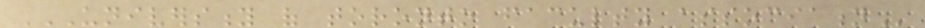UNIVERSITY OF TORONTO FACULTY ASSOCIATION
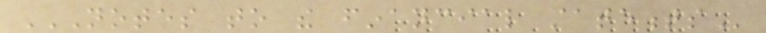NOTES TO THE FINANCIAL STATEMENTS
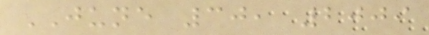JUNE 30, 2009
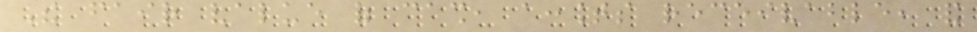The fair value of cash, accounts receivable, and
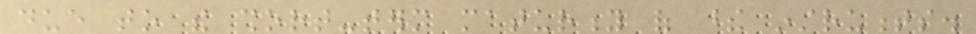due to the short-term maturity of these instruments.
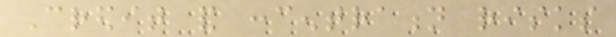Credit and concentration risks
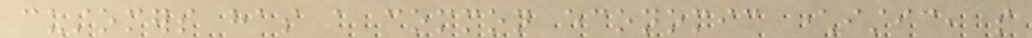customers has a common economic characteristic, so
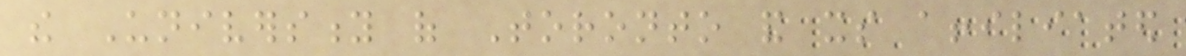the University of Toronto and its affiliated
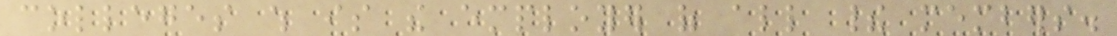colleges which is the employer of all their members.
